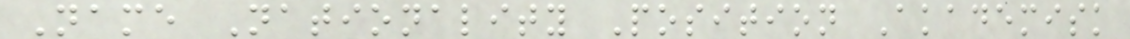Name Nationality Position Akademisk
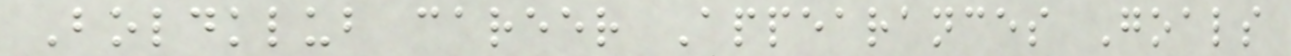Boldklub career Appearances Goals
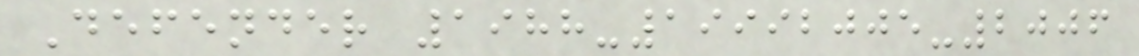Defender 1988-19992005-2006
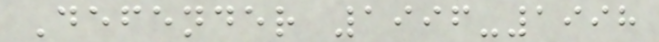Defender 1996-1998
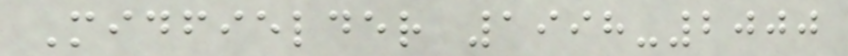Midfielder 1998-2000
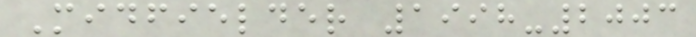Midfielder 1998-2003
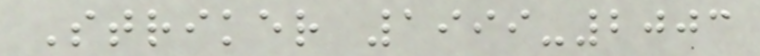Striker 1999-2003
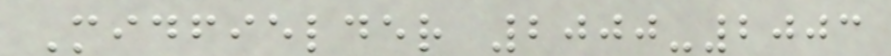Midfielder 2000-2003
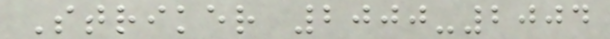Striker 2000-2004
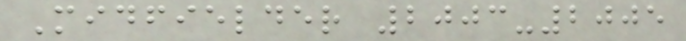Midfielder 2003-2005
